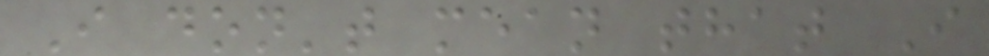I don't mean that I
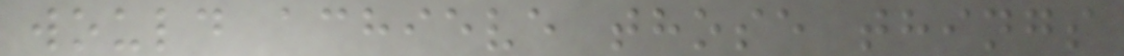would achieve those things
